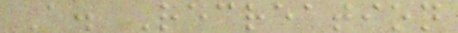A. Recreation
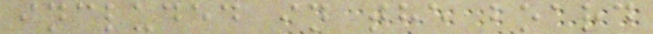included in the board
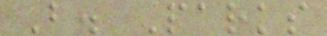B. Parks
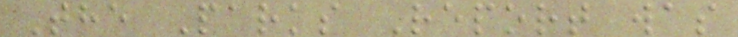The Parks Report was
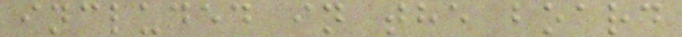included in the board
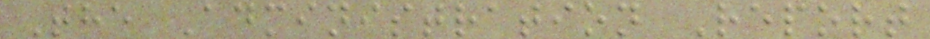The Administration Report
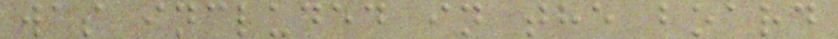was included in the board
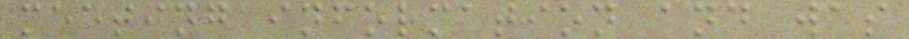meeting information and was
